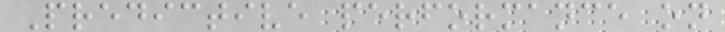Predictive performance on
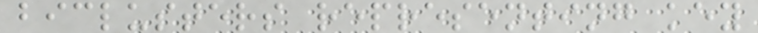biclusters representing key
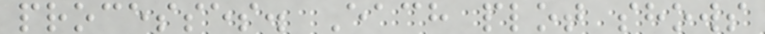processes. Each plot shows
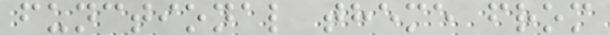functional theme from
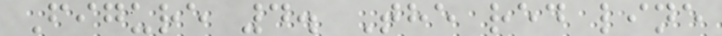Figure 4. The red line
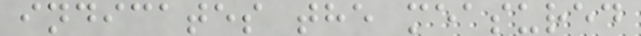indicates the measured
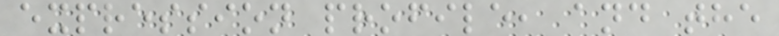expression profile, and the
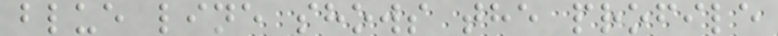blue line shows the profile
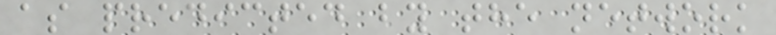as predicted by the network
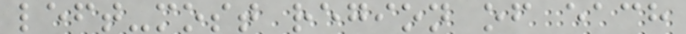left-most region of each
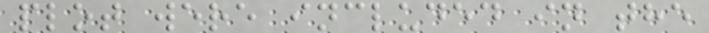plot were included in the
